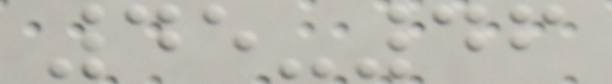45-46
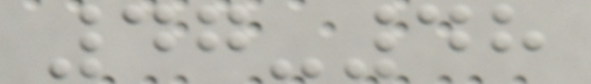47-48
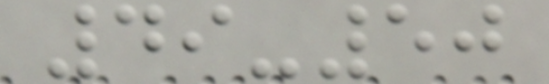49-50
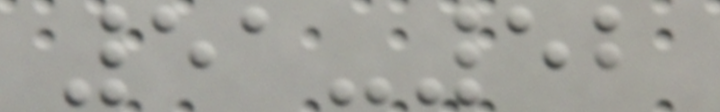51-52
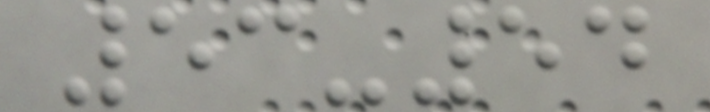53-54
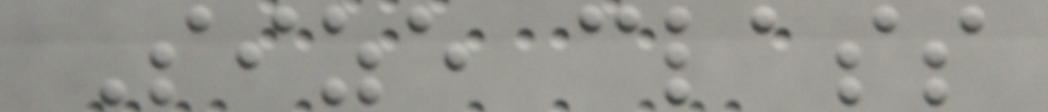Size class
